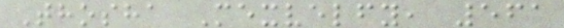Thosha Mexvelfy, 561
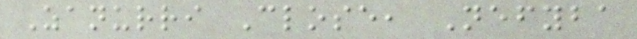Zanurri Close, Nefyba
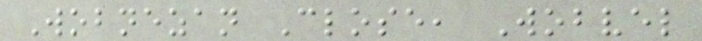Wobnezan Close, Wobvel
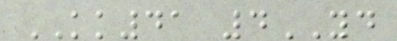KK41 4YD
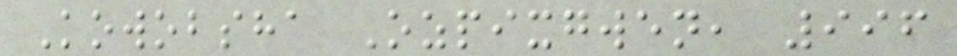Kowobsha Ozpixgwen, 996
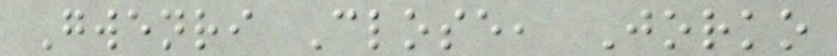Gwenri Close, Jorko
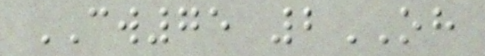CW75 2OH
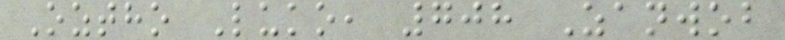Oztho Luko, 708 Zanwob
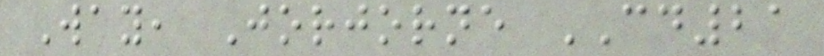Way, Jorjorne CD21
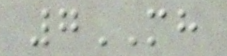7MH
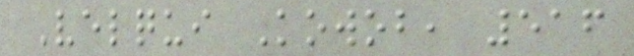Velqui Kowob, 516
